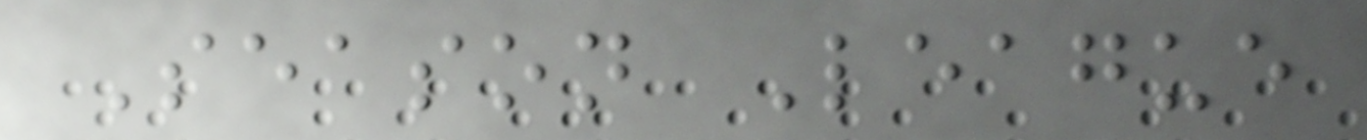Season League
